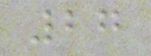27
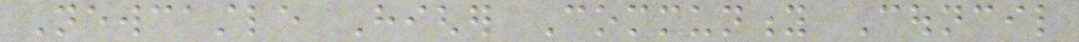Newcastle Higher Community Council
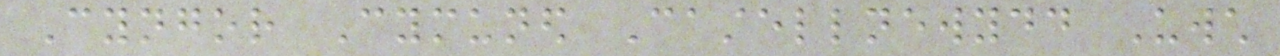Cyngor Cymuned Castellnewydd Uwch
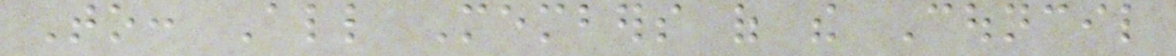To: All Members of the Council
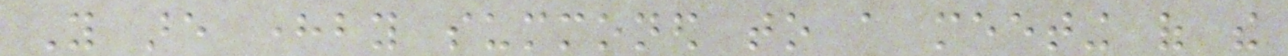You are hereby summoned to a meeting of the
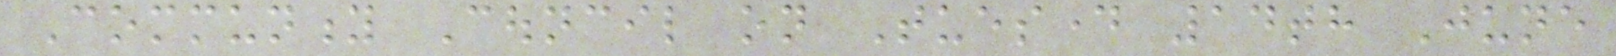Community Council on Tuesday 14th June
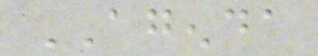AGENDA
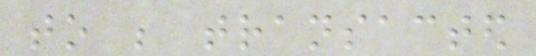to be transacted
